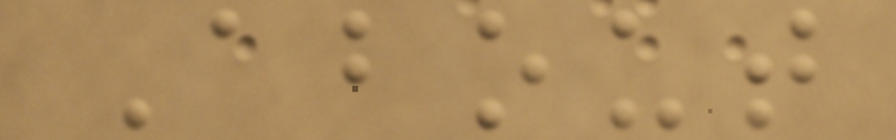About
